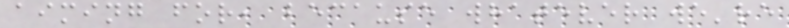aiming for, because whatever we're
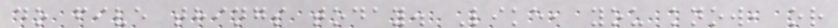do five things today. Like, you know, or
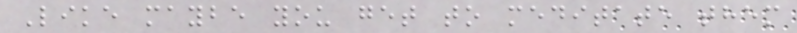Like maybe you get to meditate them
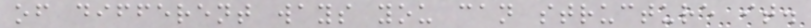of different ways you can structure it.
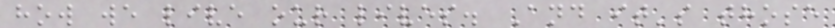how we live our lives. And it's those
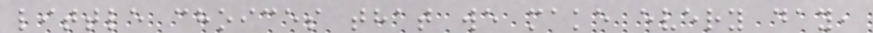little choices that we make every day,
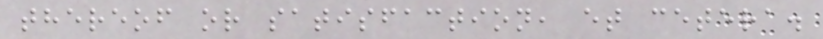thereof or satisfaction, et cetera.
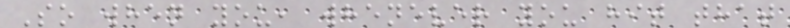So when you, whenever you hit that
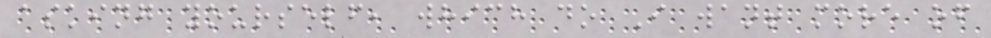asking yourself, which do I want more of
